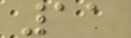11
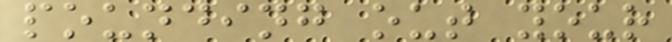pounding out your
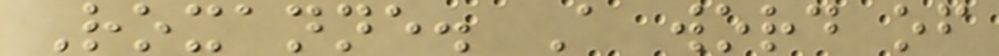Roxanne. A word of
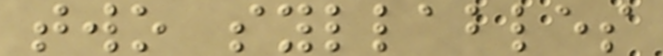two syllables
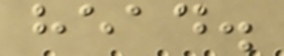head.
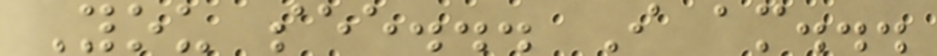You see... I am...
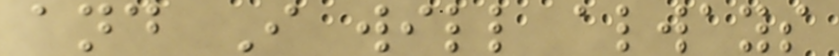and I will always
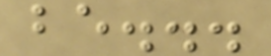be...
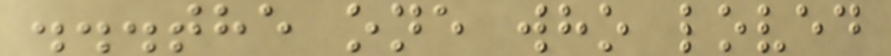...the one who loved
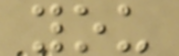you
